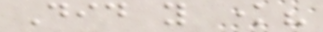Did you know?
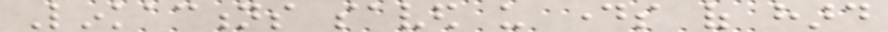Linkactions saved us days of hard
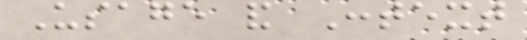Usage and Context
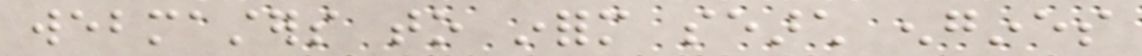webmasters to inform search engines
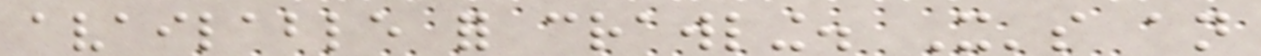available for crawling. It's an
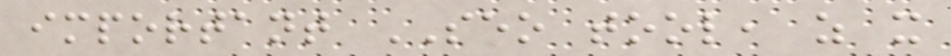important SEO tool, as it
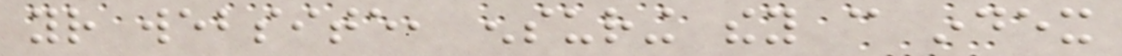your website, ensuring they can index
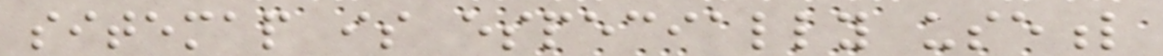sitemap is especially useful
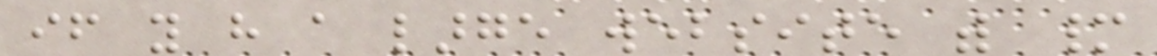if you have a large website with many
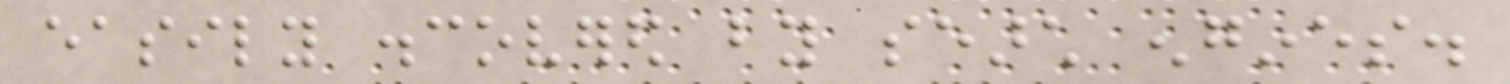easily discovered by search engines.
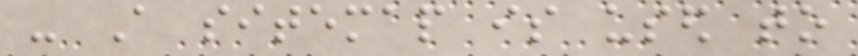- A sitemap is used to
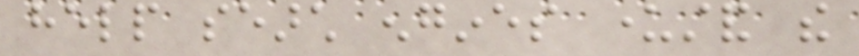help search engines understand the
